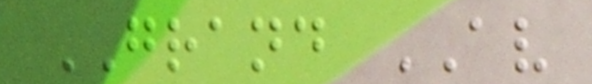GRAND AV
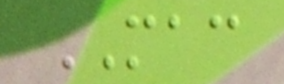MAC
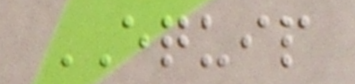EQUIP
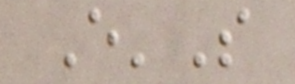E'S
